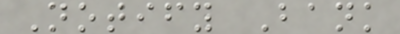Notify Bank
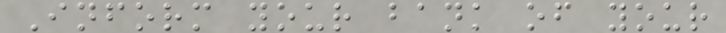Inform your bank of your
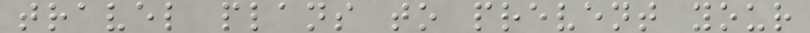travel plans to prevent your
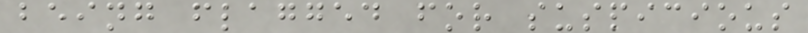being flagged for suspicious
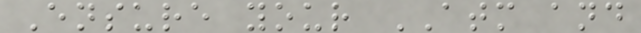Ensure your ATM and
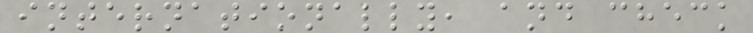internationally, and check
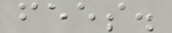fees.
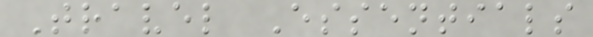Travel Essentials
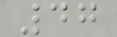47
